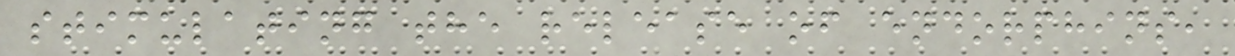stimulating the release of endorphins,
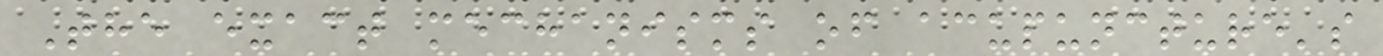The exact mechanisms of acupuncture's
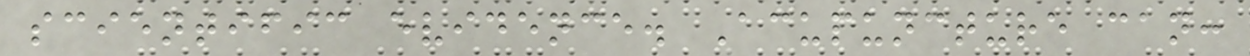scientific evidence. Acupuncture can:
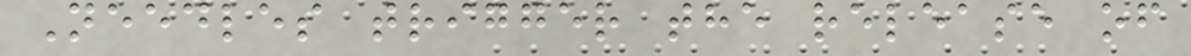Needles trigger the release of
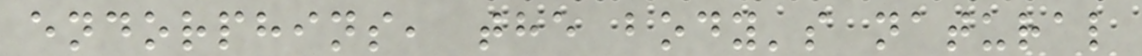endorphins, the body's natural
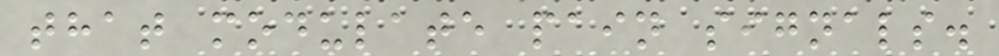that modulate pain signals.
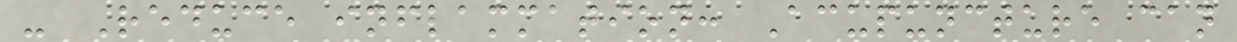- Reduce inflammation: Acupuncture can
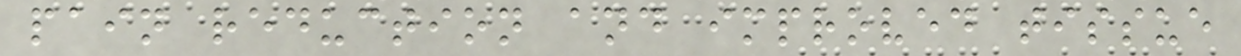pain reduction and improved tissue
